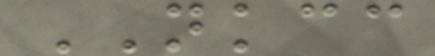NKCC
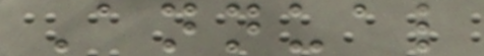Annual
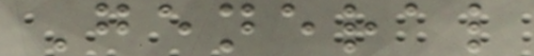General
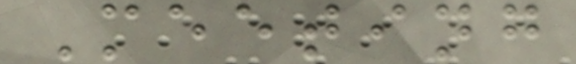Meeting
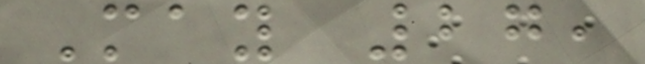May 27,
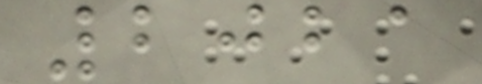2021
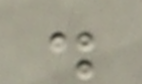.
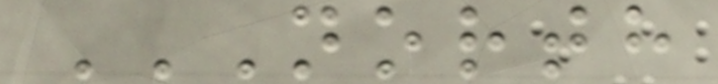NORTH
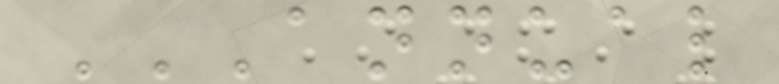ANNUAL
